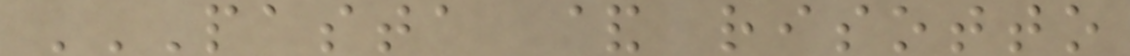PASTA & RISOTTO
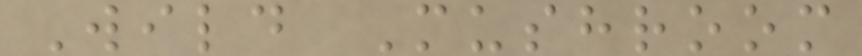Wild Mushroom
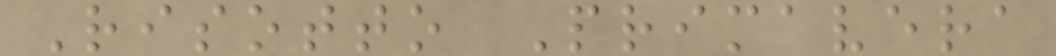Risotto Primavera
